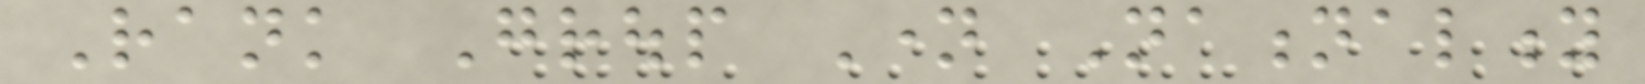Rank Group Name Nationality
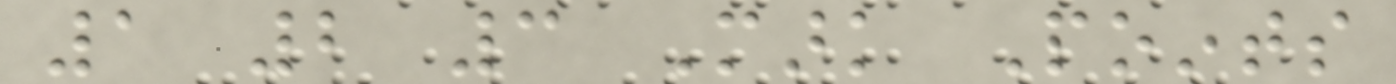1 2 3 Mark Points
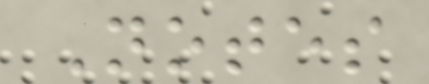Notes
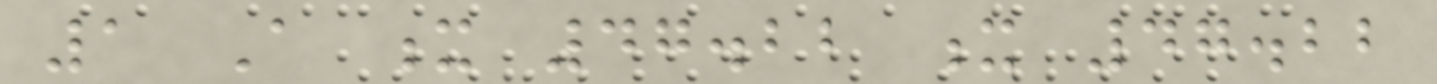1 A x 47.22 x 47.22
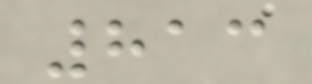813
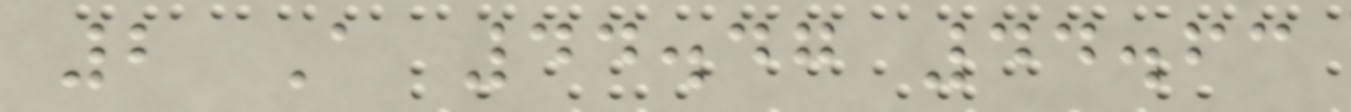2 A 44.47 44.63
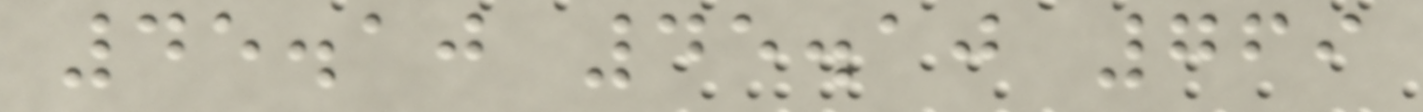45.10 45.10 769
